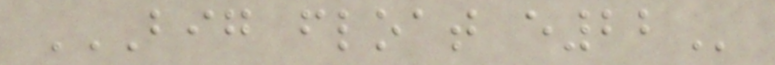BIG FLOAT E22
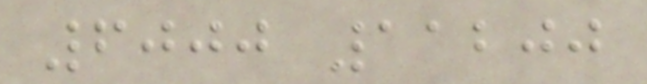6000 11200
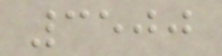3500
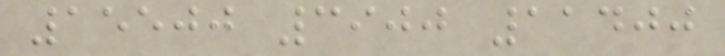15500 3900 11400
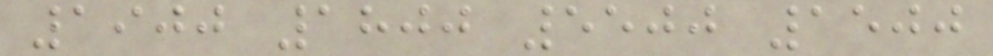1900 1800 5500 1500
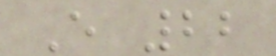E 22
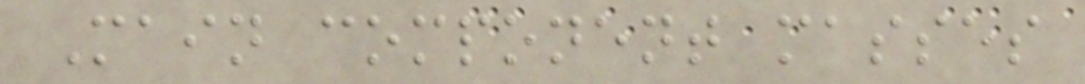Main component masses
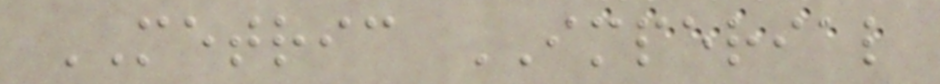METRIC IMPERIAL
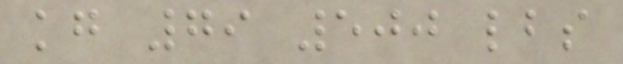kg 79 500 lbs
